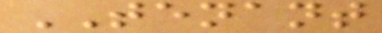TENANT
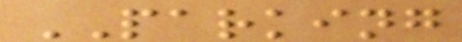PARKING
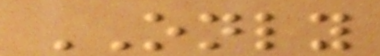ONLY
